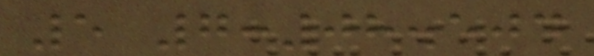5 7:08.504
